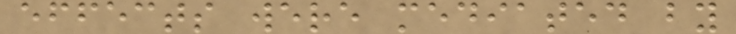effects were mediated by
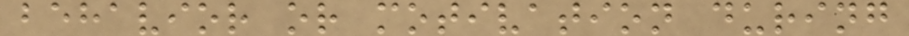behavior or motivation during
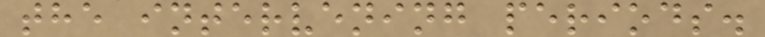the intervening periods.
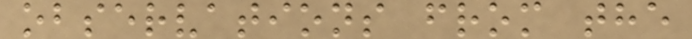observations from the
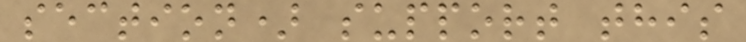section) support this
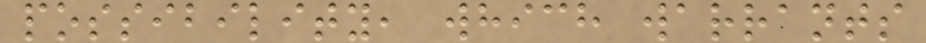possibility, which warrants
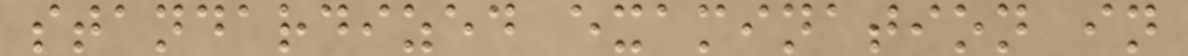standardized examination in
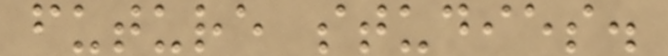future studies.
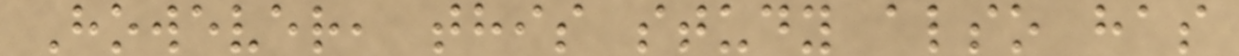However, this study also has
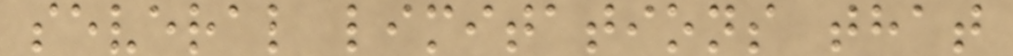several limitations that
